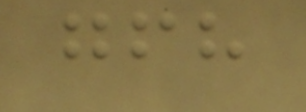gfh
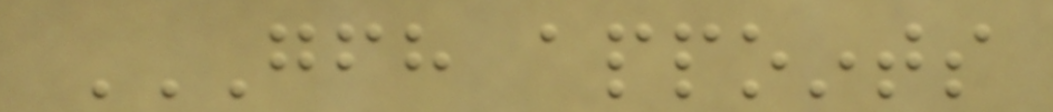GFH APPOINTS
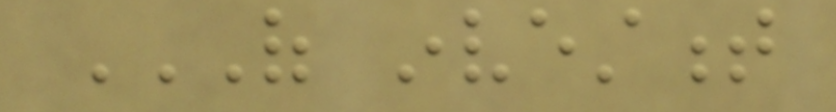OF INVESTMENT
